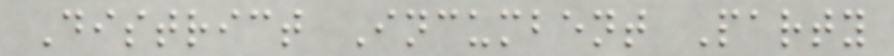District Incumbent Party
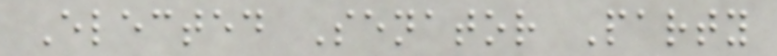Elected Senator Party
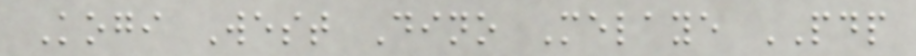Kogi West Dino Melaye PDP
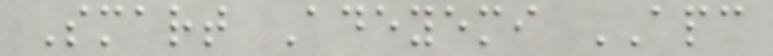Smart Adeyemi APC
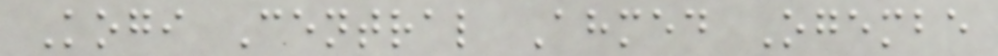Kogi Central Ahmed Ogembe
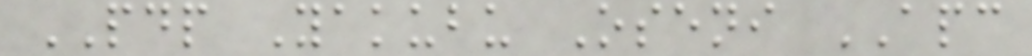PDP Yakubu Oseni APC
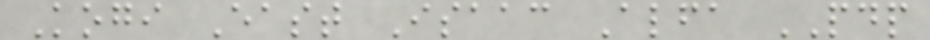Kogi East Isaac Alfa PDP
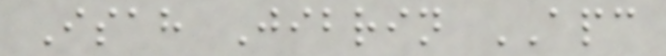Isah Jibrin APC
